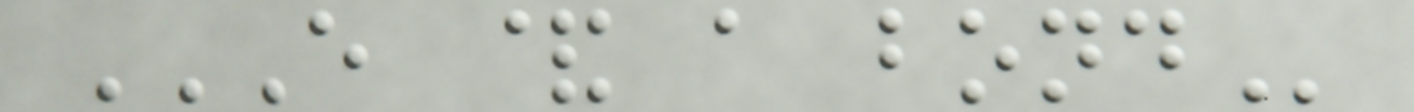E & A BOND
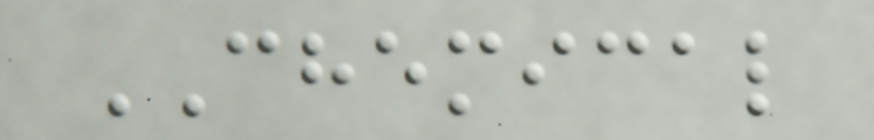CHEMICAL
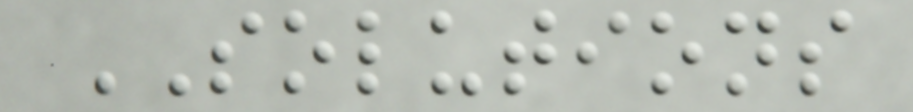SOLUTIONS
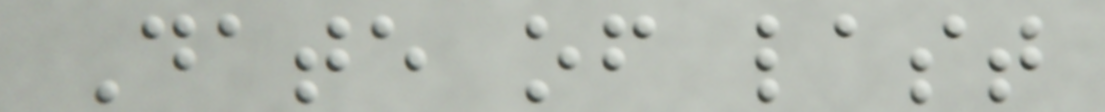Date of last
